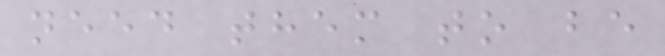need them to be
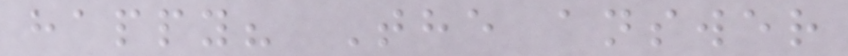happy? The answer
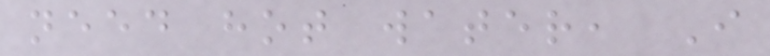need hot water, I
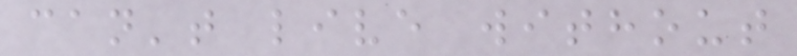can't live without
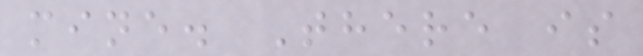mine. There is
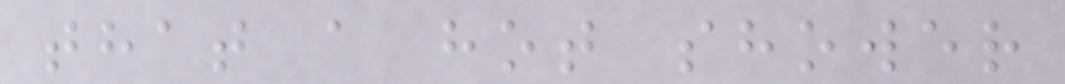that a hot shower
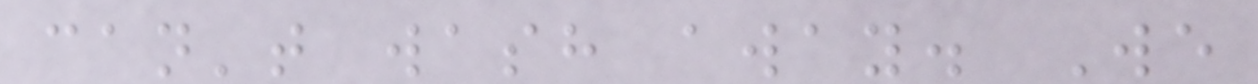can't wash away. We
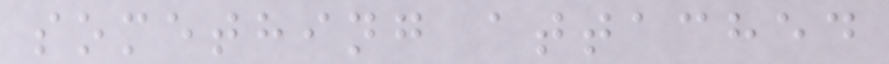something attached
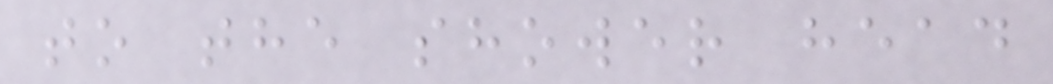to the shower head
